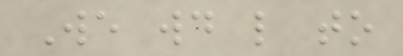We would like to
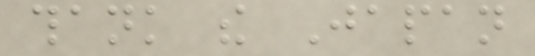thank the Japan
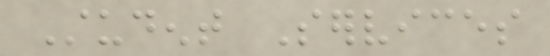Student Services
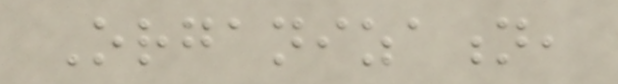Organization,
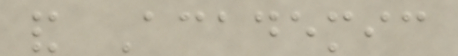and Academic
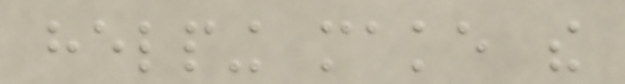helping make the
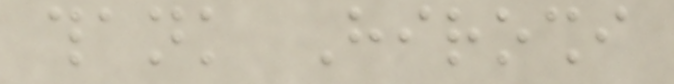thank Hiroshi
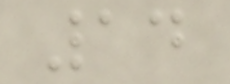14
